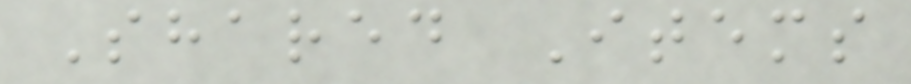Shared Items
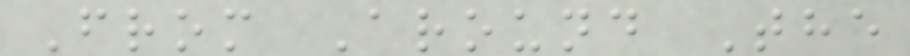From Around The
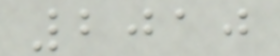2010
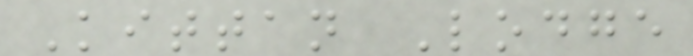Kittan Lodge
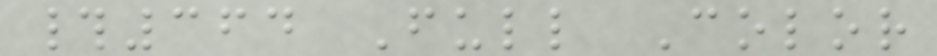#364 Full Color
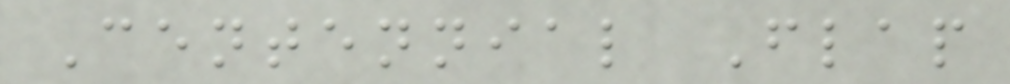Centennial Flap
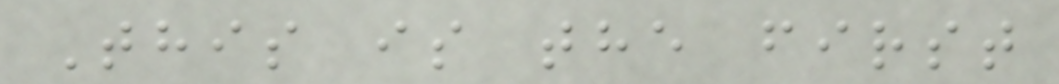This is the first
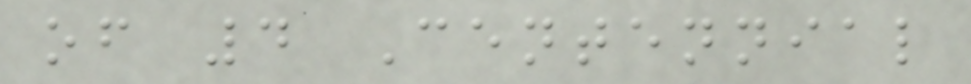of 4 Centennial
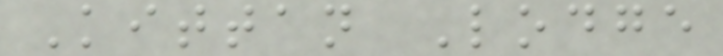Kittan Lodge
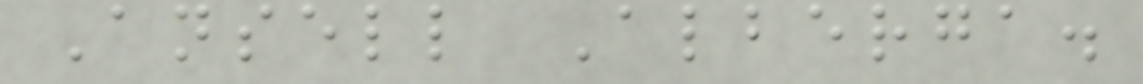Ansell Alberga.
